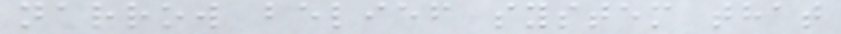narrow belief system that
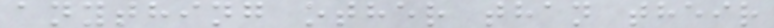anything other than their
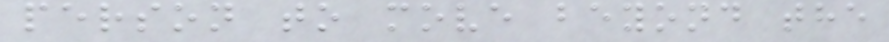person to move beyond the
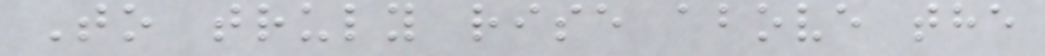To truly rise above the
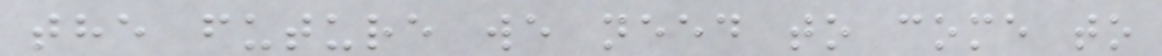the future we need to come to
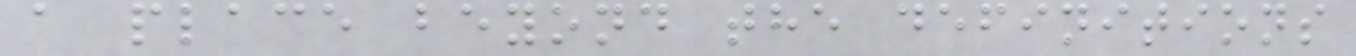a place beyond the definitions
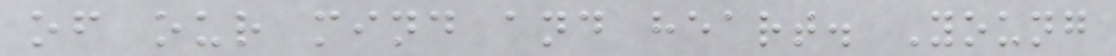of our mind and heart. Young
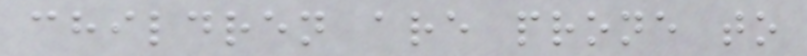children are prone to
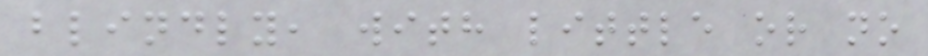blindly, with little or no
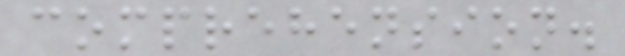comprehension.
